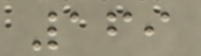169
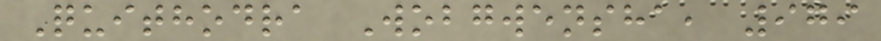Quithodra Wobgwensha, 979
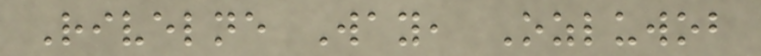Rivelne Way, Ozluwob
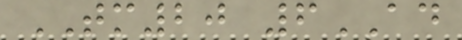TM20 6AD
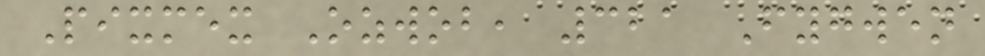Pixmex Ozwob, 321 Fygwen
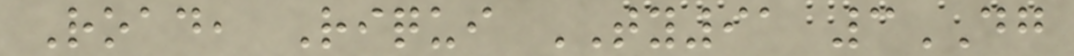Road, Riqui TY91 3DG
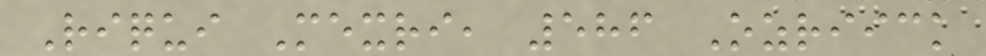Riqui Mexri, 586 Ozriick
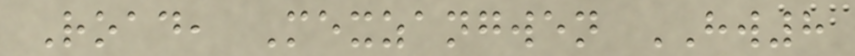Road, Mexzangwen HW8
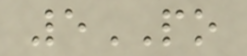5PO
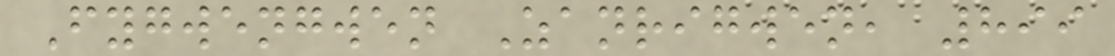Fygwengwen Zanrigwen, 899
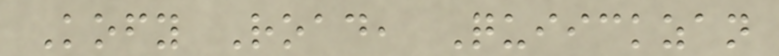Kofy Road, Quiickzan
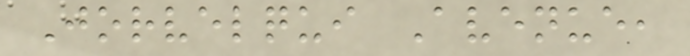Jorvelqui Avenue,
